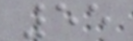55
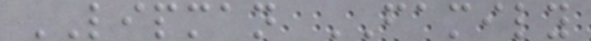LIPMAN FAMILY
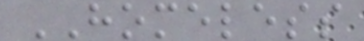HOMELESS
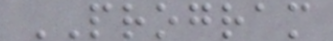PROGRAM
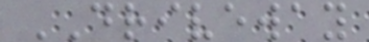DRIVEWAY
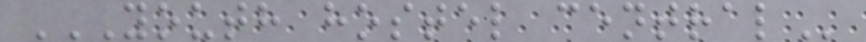YOUTH HOSTEL CENTRAL
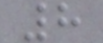8
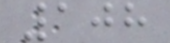108
